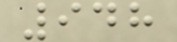948
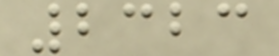2323
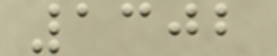1302
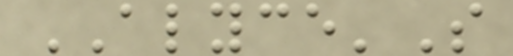ALYCE'S
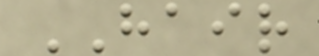HAIR
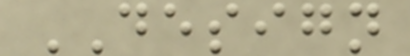DESIGN
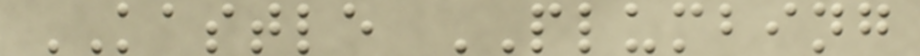KASTLE PLUMBING
